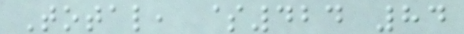Total, $424 84
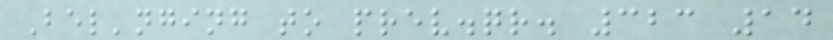Bel'nging to prev.qr. 323 14
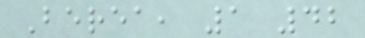Berea, 1 42
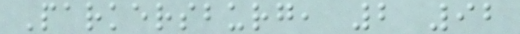Parkersburg, 2 92
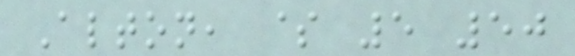Alton, $ 5 50
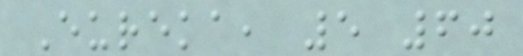Eureka, 5 60
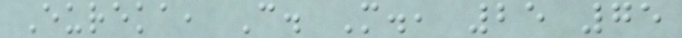Eureka, C. M., 25 75
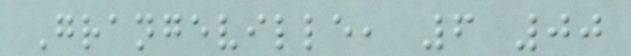Grangeville, 6 00
